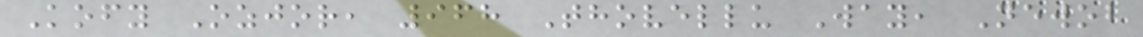Kofy Ozjor, 968 Thovellu Way, Newob
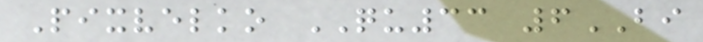Pixvelko QU33 6BI
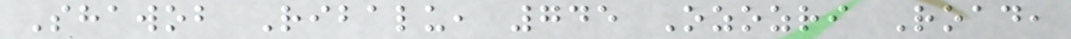Shawob Ribalu, 745 Ozozri Road,
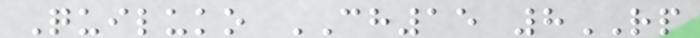Quiluko CH15 8RP
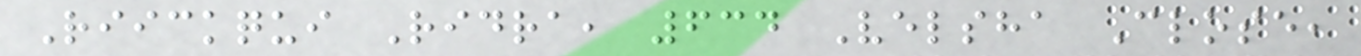Riickqui Ridra, 634 Velsha Close,
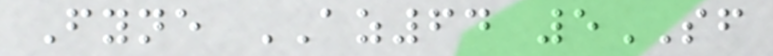Fyne AZ64 5SF
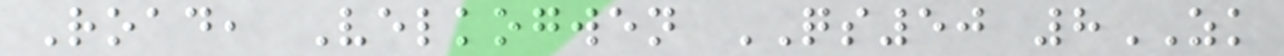Road, Velkogwen QS50 8ZK
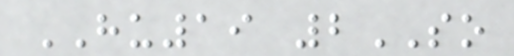HU19 2SO
